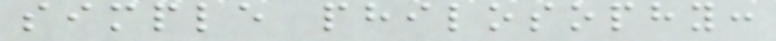simple philosophy:
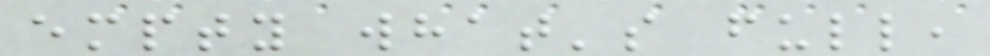empty what's full,
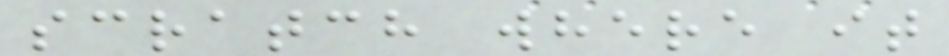scratch where it
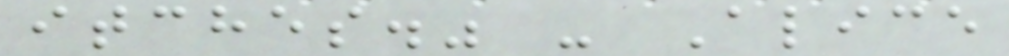itches." - Alice
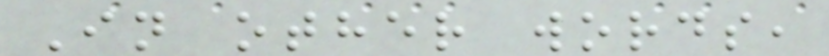In other words,
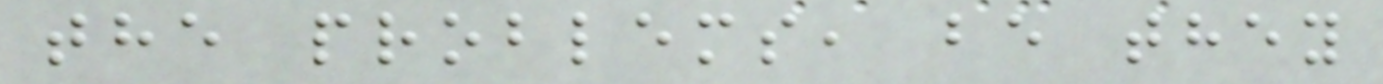the problems, be they
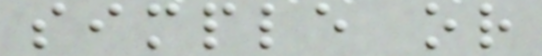simple or
